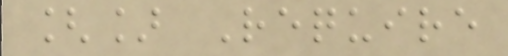[] Require
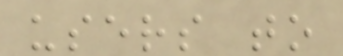users to
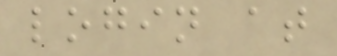login at
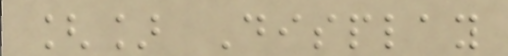[] Display
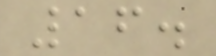16.
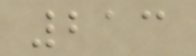213
